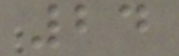24
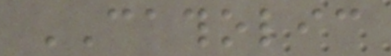CATHOLIC
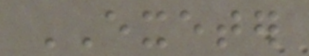EXETER
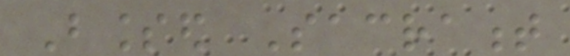Blessed Sacrament
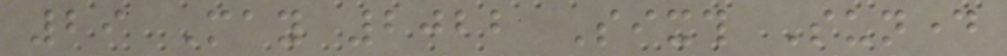29 May 2022 Sixth Sunday
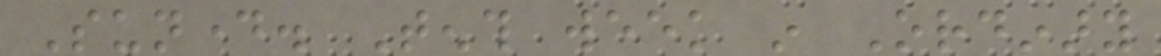Sunday. Tenth week in Ordinary
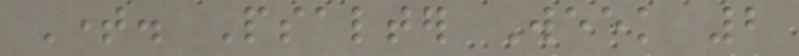Time. Psalter Week 2
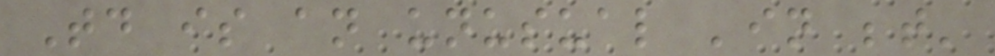Today is an unusual 'in between'
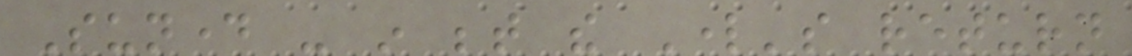Sunday - in between the Lord's return
